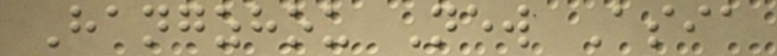Hangzhou New Asia
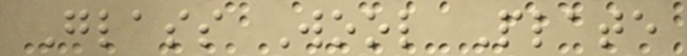Glass Wool Plate
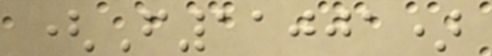(F11001)
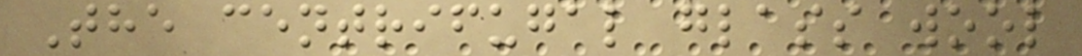The centrifugal glass wool
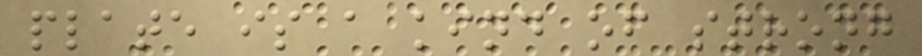plate is a kind of strong
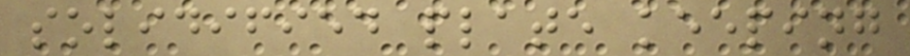solidified plate keeping
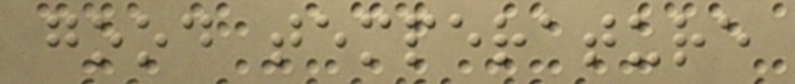good temperature
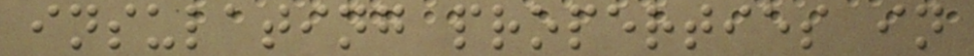insulating properties in
